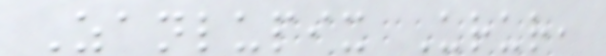Zanlupix Urur,
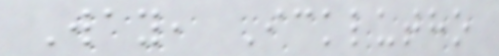Way, Icklutho
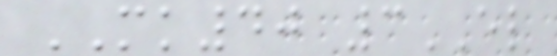MK40 3EL
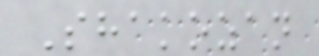Shakozan
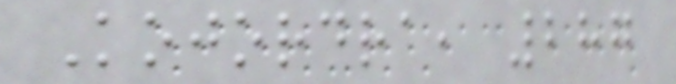Kojordra, 287
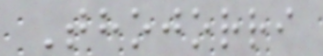Thojorri
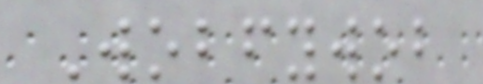Wobfywob
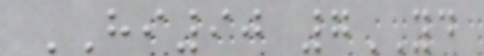HI90 7YD
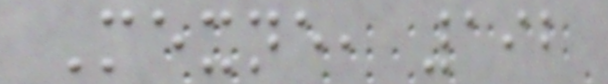Mexne, 192
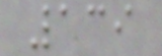139
